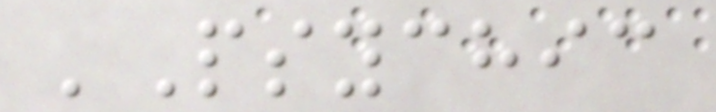'Psychic
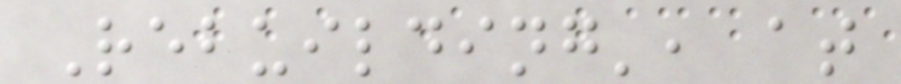Rebuilding', at
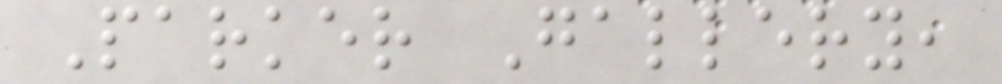Parker Gallery,
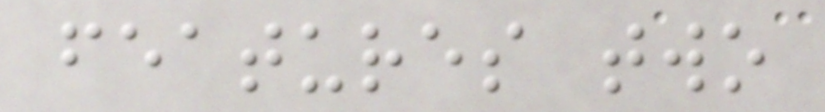features two
